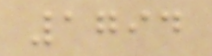1794
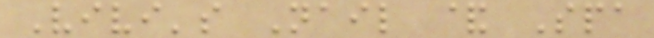Vivi's Nail & Spa
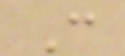C
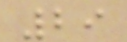29
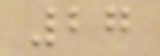27
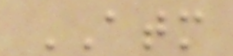ATM
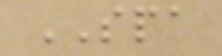SPA
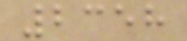2358
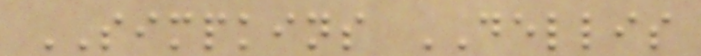SIMPKINS DELLIS
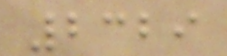2329
